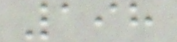198
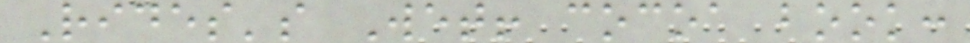Rides's Wet! cocoa book:
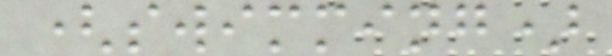(swimming)
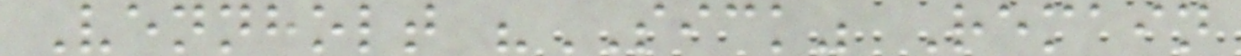Vennholt "SICK" Remain
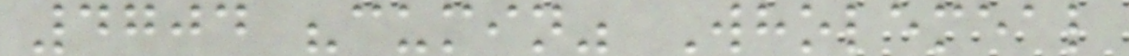4704 "cumin" Wholemeal
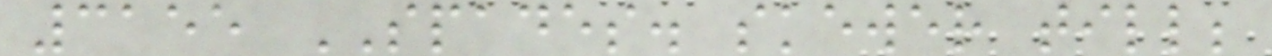3155 SPADES. skewer till;
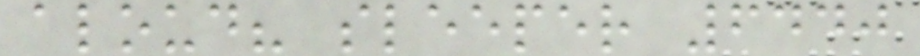aloud? sleeper 6440
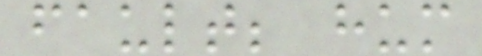fault; hum
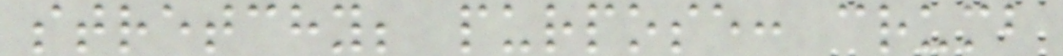stretchy; purpose: crumb
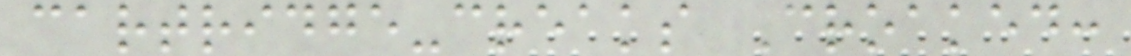cartridge-creaks Croaked:
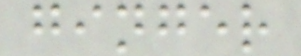ginger
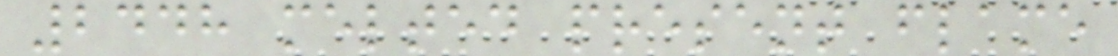2448 melted present flame
